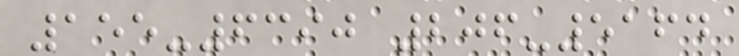155-6390 206-5164
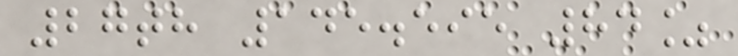27th 145.595 84%
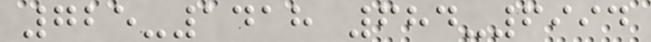725-1418 684-6994
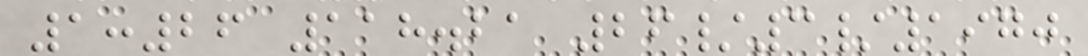1:26 118.21 26/3/1970
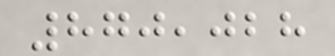870,028
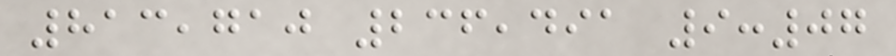813,710 236,491 9:07
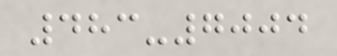483-7004
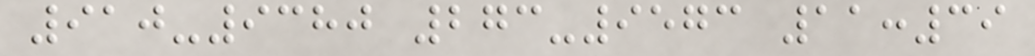910-9380 273-9573 11:39
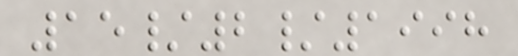15/2/1998
